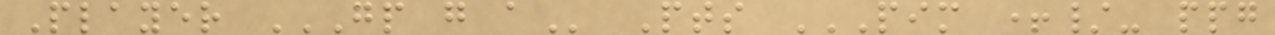Player GP G A Pts PIM +/- PPG
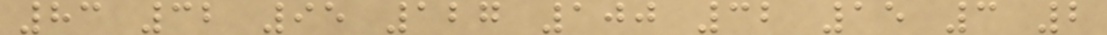83 32 95 127 100 32 15 3 2
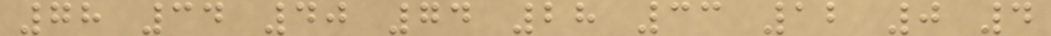78 34 40 74 28 33 12 0 4
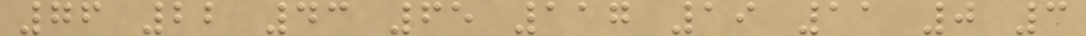76 22 43 65 117 19 11 0 3
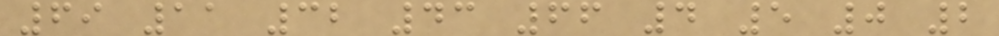69 11 32 43 66 4 5 0 2
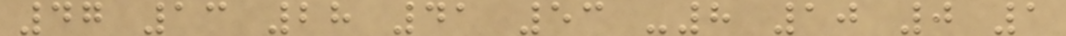47 13 28 41 53 -8 10 0 1
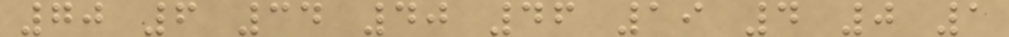70 6 34 40 46 19 4 0 1
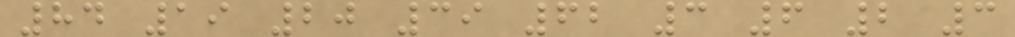84 19 20 39 62 3 6 2 3
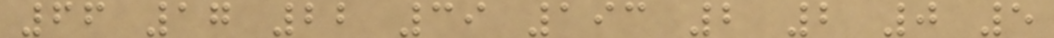66 17 22 39 193 2 2 0 5
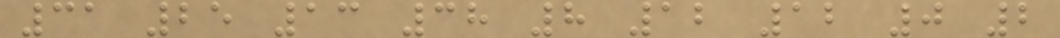31 25 13 38 8 12 12 0 2
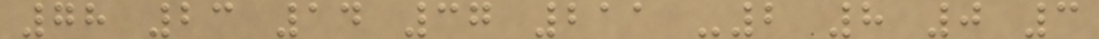78 23 14 37 211 -2 8 0 3
